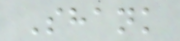Shank
